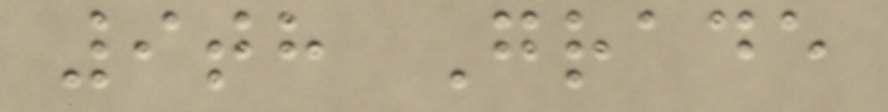9th Grade
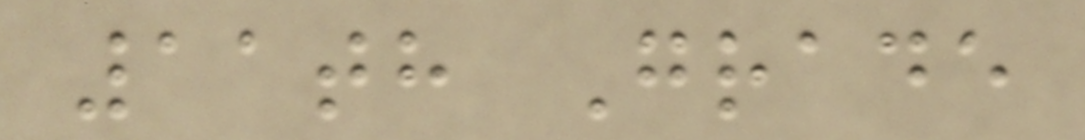11th Grade
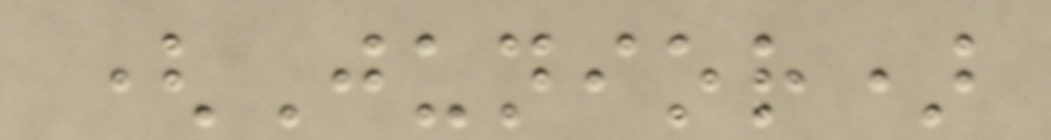(Junior)
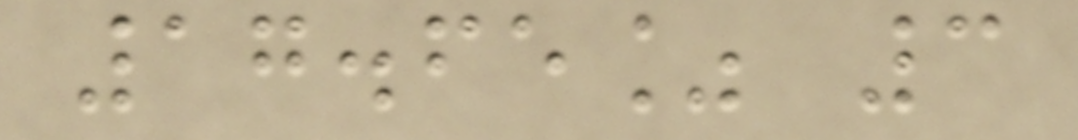17.65% 3
